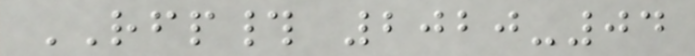RFP# 2020-04
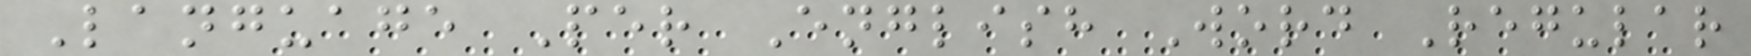Language Per English Word Regular
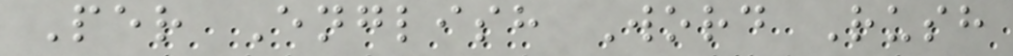Per English Word Rush
